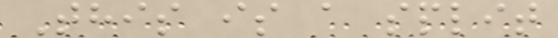This is a split
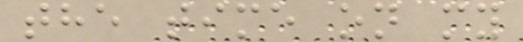the time on my
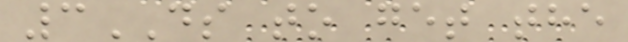3DS to get the
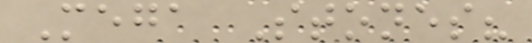Mega Stones?
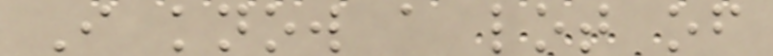I know a lot of
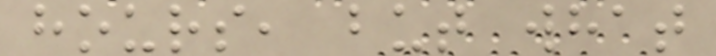hours, but what
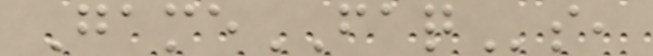GameFAQs,
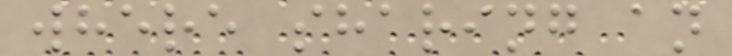where sharing an
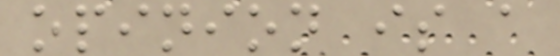opinion is a
